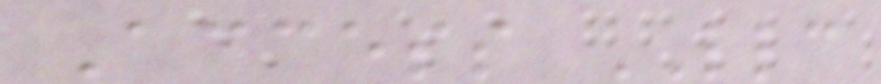Access LLC
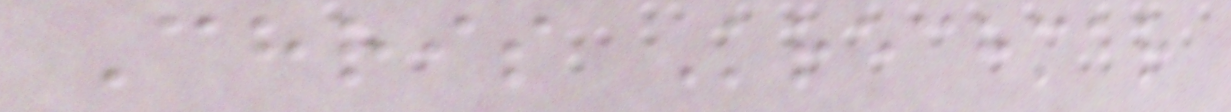Chris Krechmar
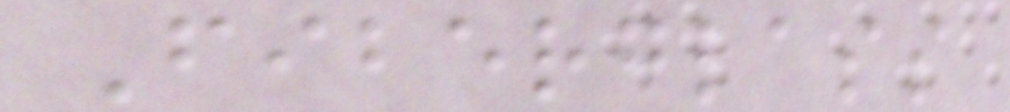Fiberglass
